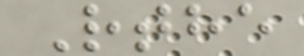Rthe
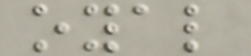oyal
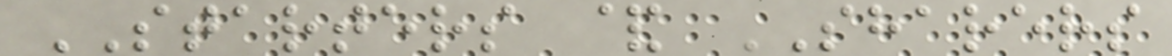STARTERS & SHARERS
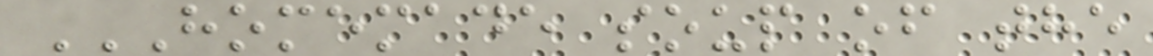HOMEMADE SOUP OF THE
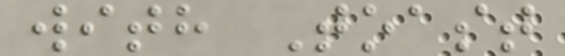with Toast
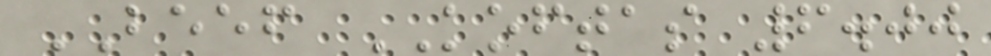BEEF KOFTAS 6.00
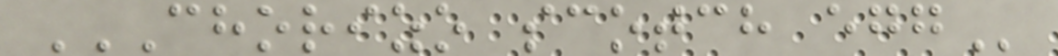CHORIZO SCOTCH EGG
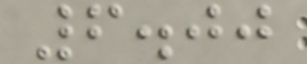6.00
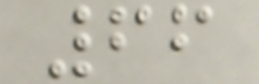66
